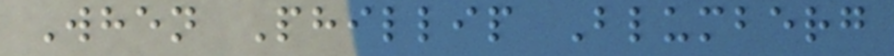When Phillip Blumberg
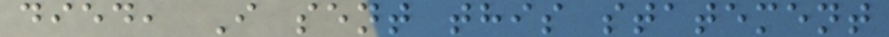died, I sent this statement
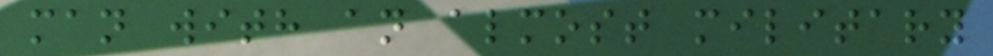man with an almost military
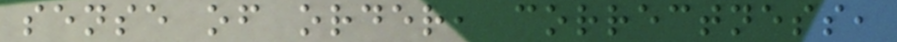sense of order, correctness,
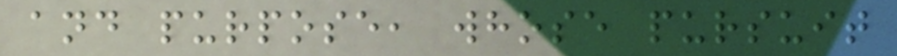and purpose, whose pursuit
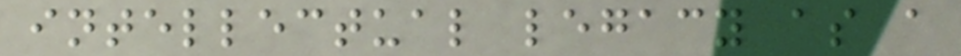intellectual legacy as a
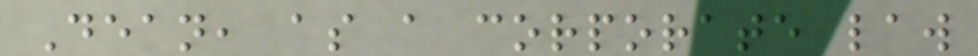Dean, as a corporate law
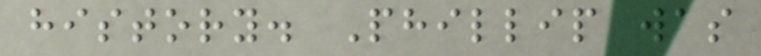history. Phillip was
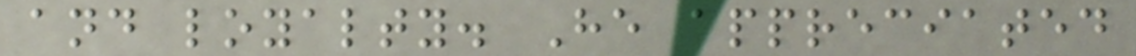and loyalty. He appreciated
